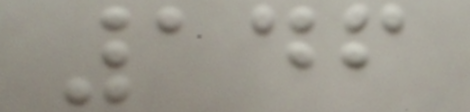146
